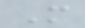M
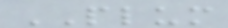PLUM
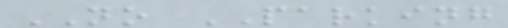NO PARKING
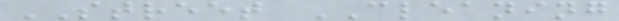STREET CLEANING
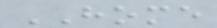HOME
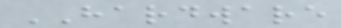HARDWARE
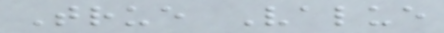True Value
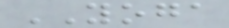YOGA
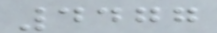4477
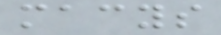macys
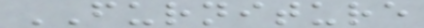FURNITURE
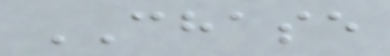CHASE
